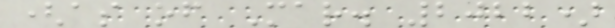(as of Mar. 2022)
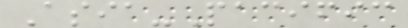Asia-Pacific
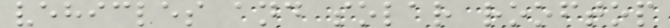vehicles and solar rooftop
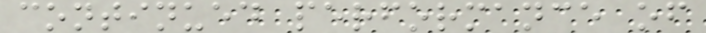continued performance of
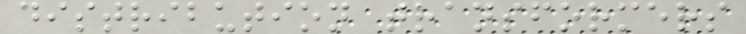distribution transformers
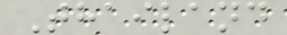Thailand
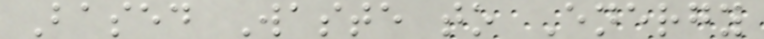Based Waste to Energy
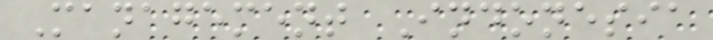Management Indonesia
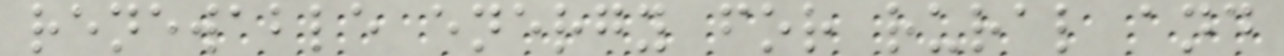renewable energy for rural and
